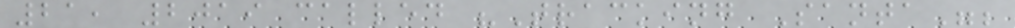21, 2019 called "Tracking Santa";
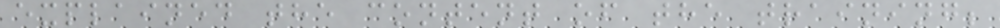explained the content of the training;
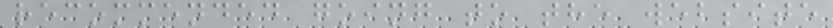recommended going to the website
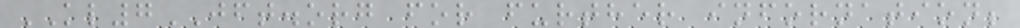KL7JFT.org for further infornation;
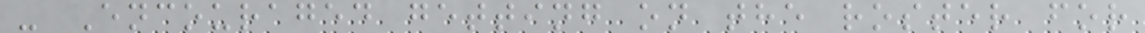- Encouraged getting on the roster for
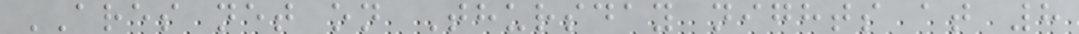ARES net on Thursday nights at 8
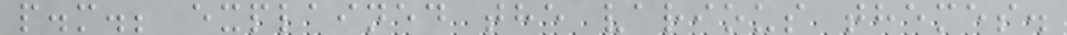p.m.; explained the various themes.
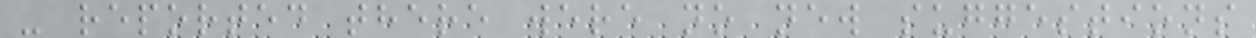- reported there were no new suggestions
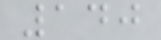140
